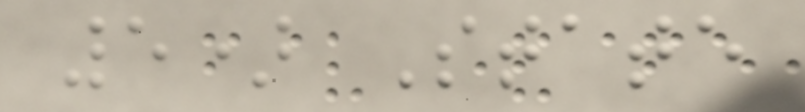5) State
